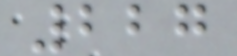227
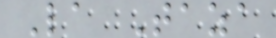La Taza
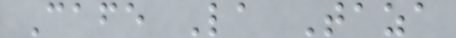Cafe La Taza
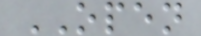OPEN
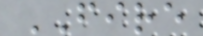FIRE
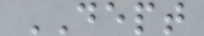DEPT
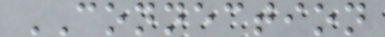CONNECTION
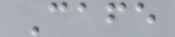Cafe
